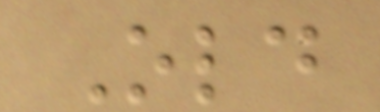Old
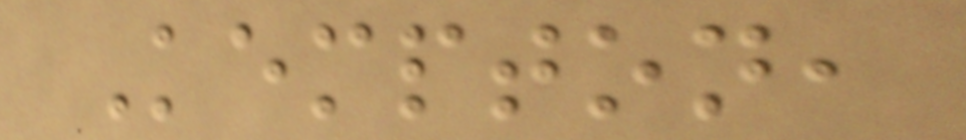Kempton,
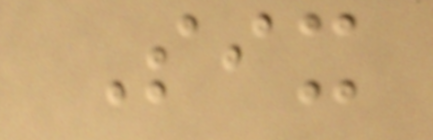Six
